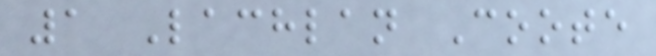1 Lachlan Coote
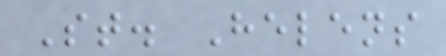St. Helens
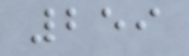259
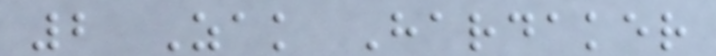2 Zak Hardaker
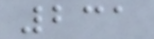231
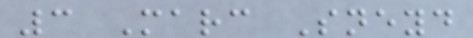3 Marc Sneyd
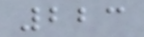223
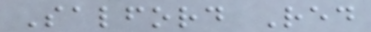Salford Red
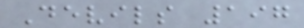Devils 197
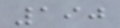190
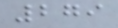279
